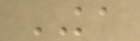KA
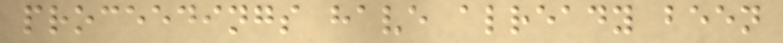proceedings have already been
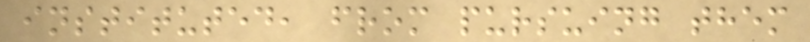instituted, from pursuing them
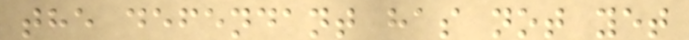the defendant has not yet
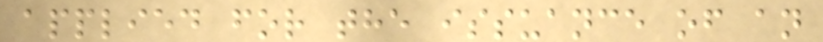applied for the issuance of an
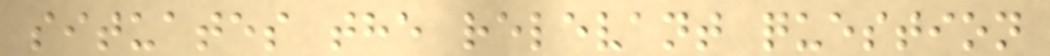situates the relevant question
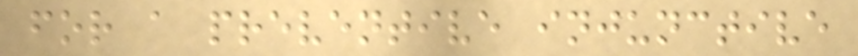for a preventive injunctive
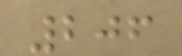206
